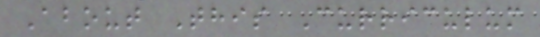About This Curriculum
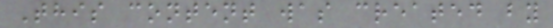This content was created by
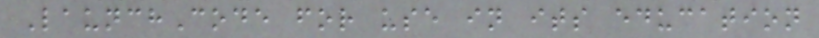LaunchCode for use in its education
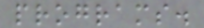programs.
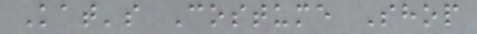Kat's Costume Shop
